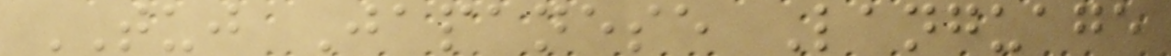TUJ Japanese Language
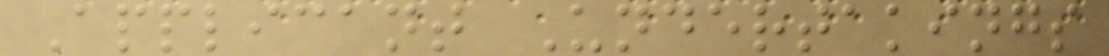Applicant Undertakings
